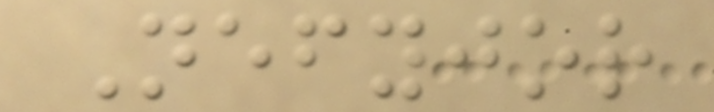Nefyjor
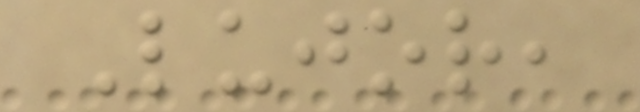Lujor,
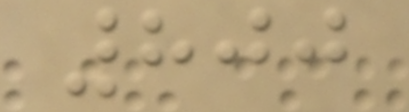800
